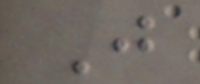J
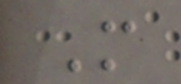M
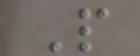P
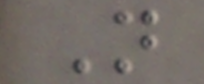N
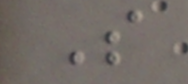S
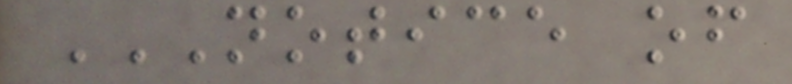NOTICE OF
